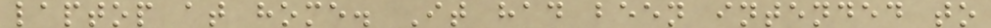laptop at home. It had been intended to
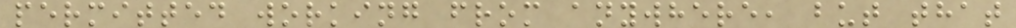permitted working from anywhere, but that
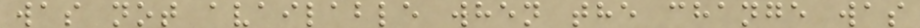was not available when the change was
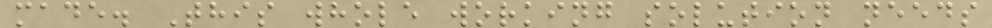made. This whole working solution needs
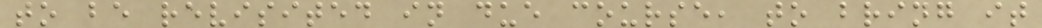to be revisited in due course, to bring it
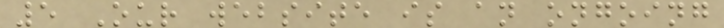5 Our website is an ongoing
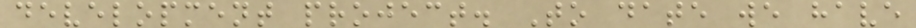development project. To date we have
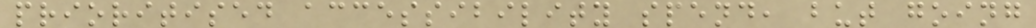prioritised accessibility spend, but going
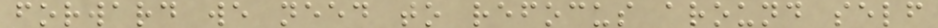forward we need to refocus around self
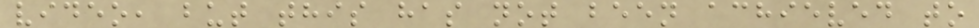video, but this has not been achieved to
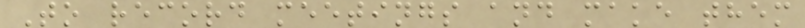To record meetings and make them
